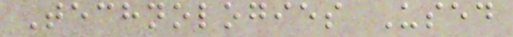Technologies Used
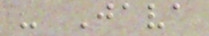- Java
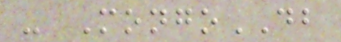- MongoDB
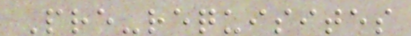Pre-requisites
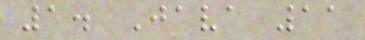1. Java 11
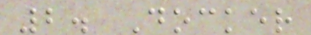2. Docker
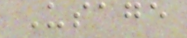Usage
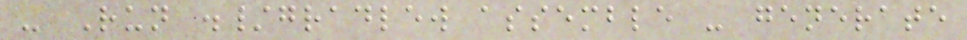- Run ./gradlew assemble - generate
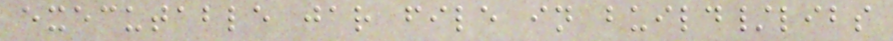executable jar file in build/libs
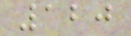120
